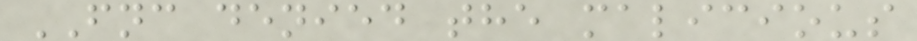FNC denied the malicious
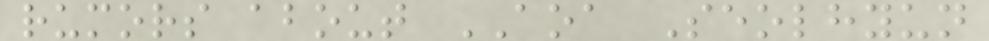rumors about AOA Seolhyun
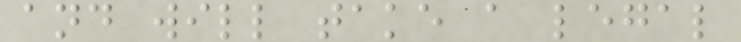and will take a legal
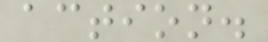action.
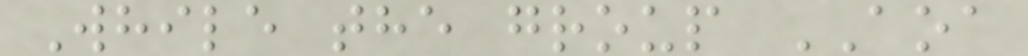While the group AOA
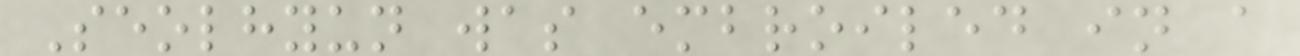Seolhyun was embroiled in a
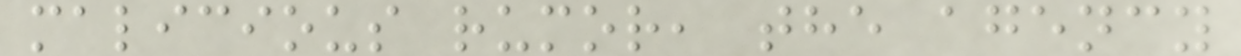malicious rumor, the agency
